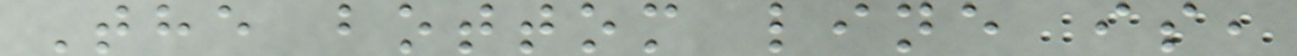The bottom line is,
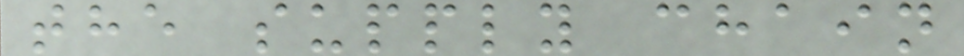the supply chain
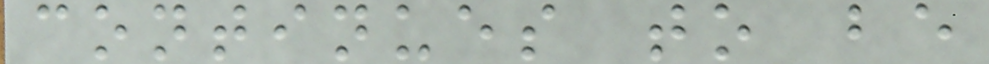continues to be
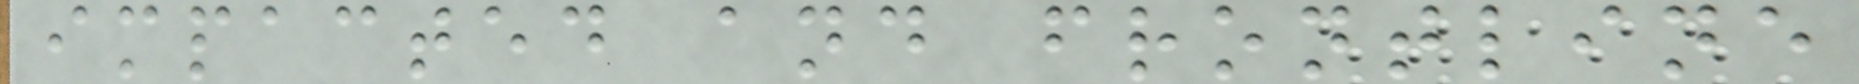impacted and frontline
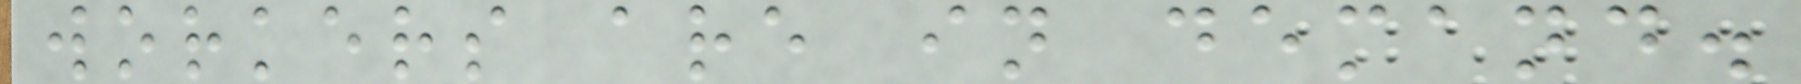workers are in demand.
